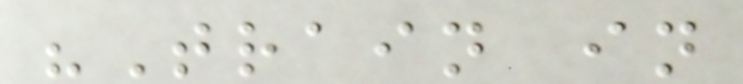"Train in
